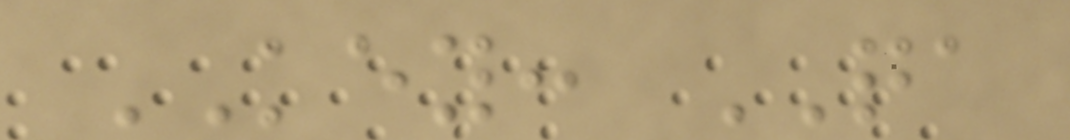KEY: QA
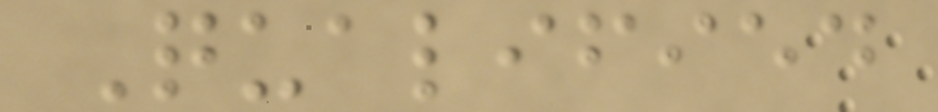Qualified
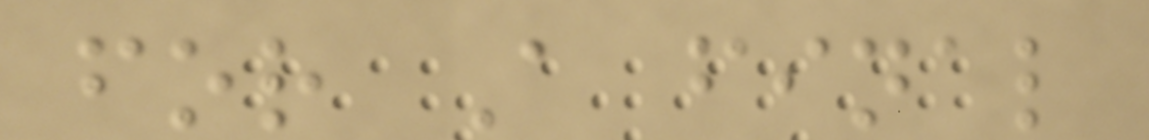for A final
